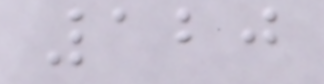120
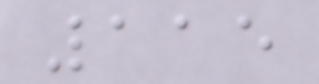115
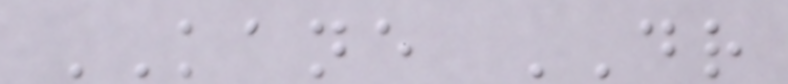KANE DR
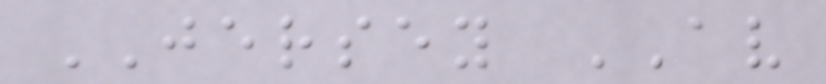JERSEY AV
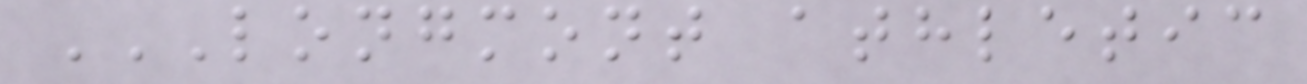LONGMONT ATHLETIC
